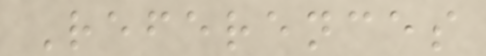References
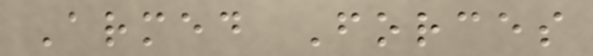Armed Forces
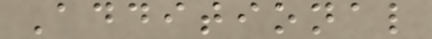Additional
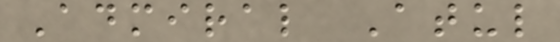Admiral Atul
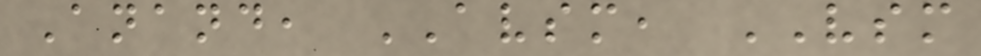Anand, AVSM, VSM
